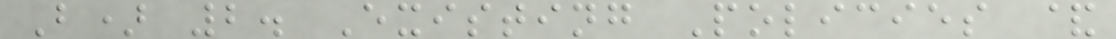B) 2. Existing Policies &
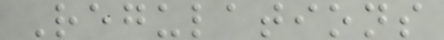Regulations
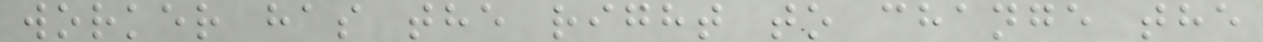worker has the right to change the
